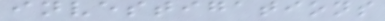investigations
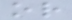or
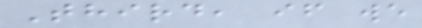Third, if we
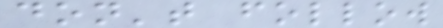don't follow
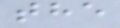the
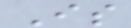Is
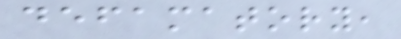defamatory,
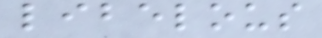libelous
